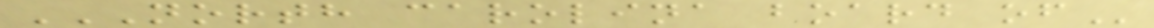NORTH CAROLINA BOARD OF
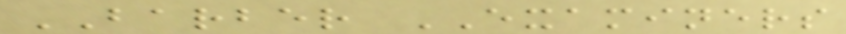BARBER EXAMINERS
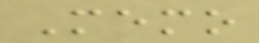Memo
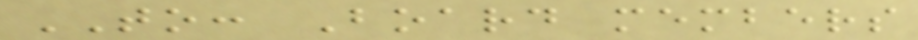TO: Board members
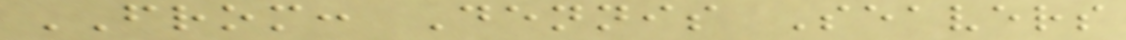FROM: Dennis Seavers
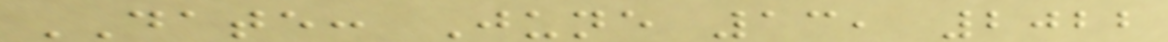DATE: June 13, 2022
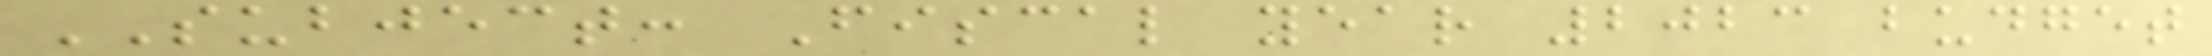SUBJECT: Fiscal year 2023 budget
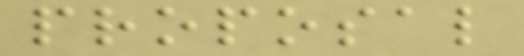proposal
